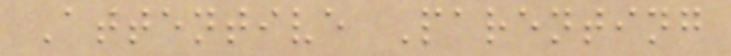Attentive Parenting
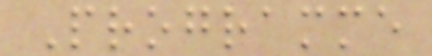Programme
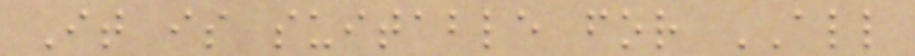It is suitable for ALL
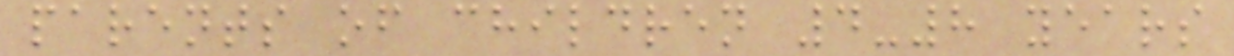parents of children 4-8 years
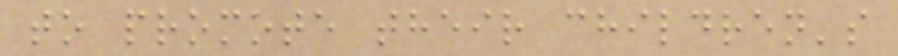to promote their children's
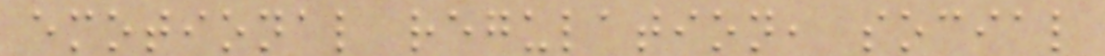emotional regulation, social
